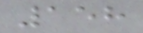158
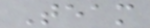Team
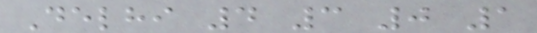Delhi 4 3 0 1
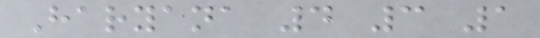Haryana 4 3 1
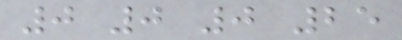0 0 0 25
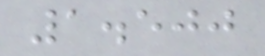1.500
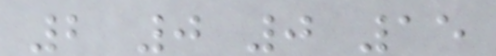2 0 0 15
